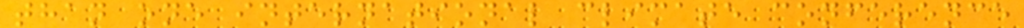than one international climate conference
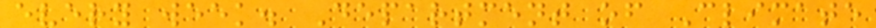every week. Department of Climate
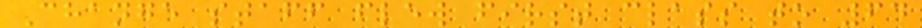Change staff flew first class to 64
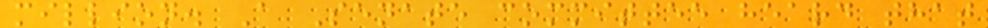million. A Senate committee heard that
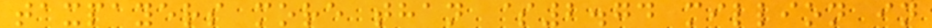taxpayers more than $2.74 million in
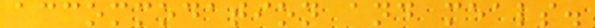accommodation and meals.
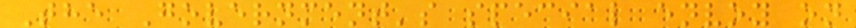The Government's special envoy on
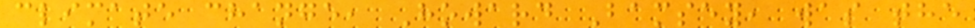climate change, Howard Bamsey, was the
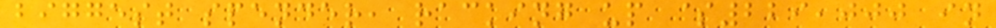biggest spender, racking up $229,000 in
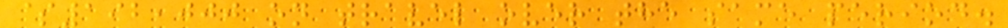$192,000 on travel over the same period.
